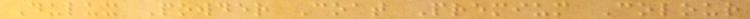Dulux Powder Coat Premium Colour
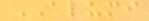ALUMI
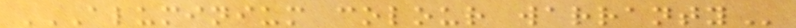ALUMINIUM COLOUR WARRANTY
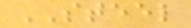STEEL
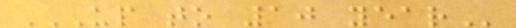UP TO 10 YEAR
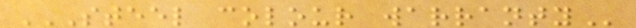STEEL COLOUR WARRANTY
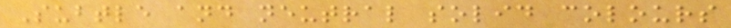Subtle and neutral solid colours
